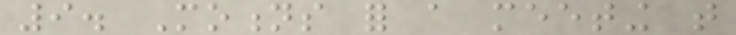9. Motions for a meeting that
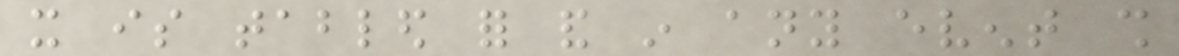it is tabled for and in any event shall
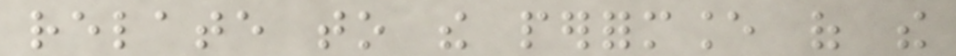relate to the performance of the
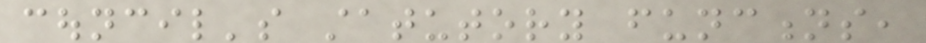council's statutory functions,
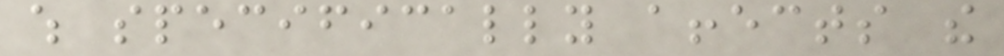which specifically affects the
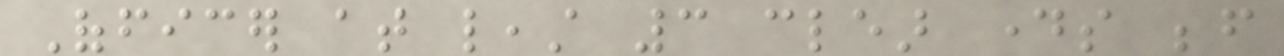Officer at least 3 clear days before
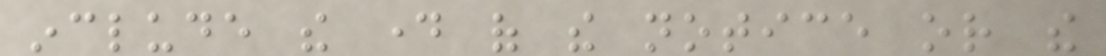include the day of the notice or the
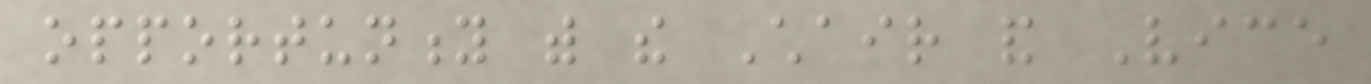opportunity with the Chair and Vice
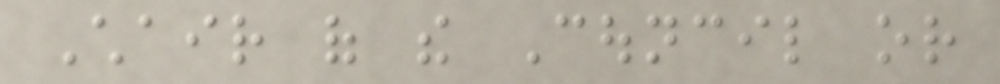Chair of the Council or
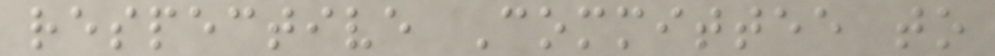respective Committee to
